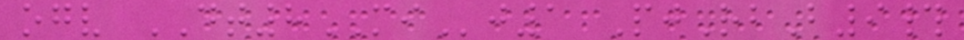ogv DT8MIj1 PjRbB9#
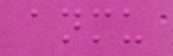anmu
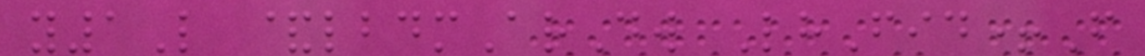y1L &lbdmArDw LhFid+F
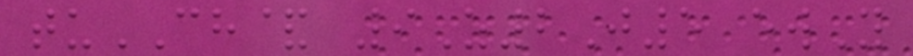tuCH& 9Z2J5 ewY
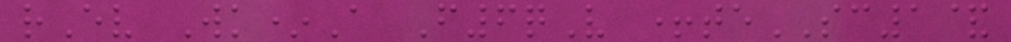rEv Wk*A F6qV +teSC1&
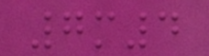7m4
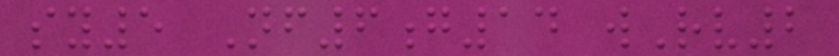sy5 Nf6g14 wRv2
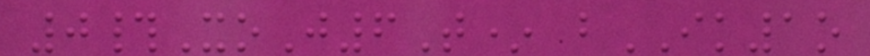0#XoJ6T* bIK1o
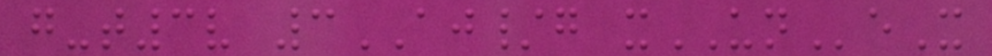g-t3v 3AJ/g xUNeX
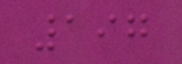197
